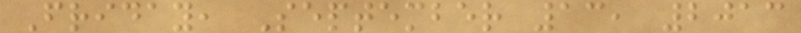Friday, September 13, 2013
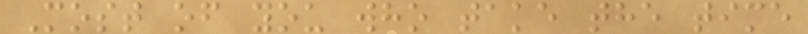Most of you who take the time
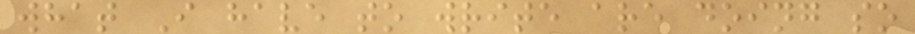what I have to write are doing so
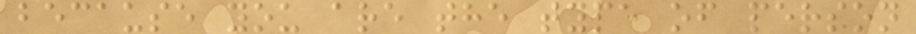because you are the type of person
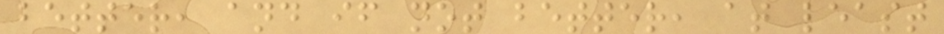better, and if not better, at least
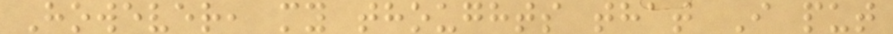However, my thoughts that I put
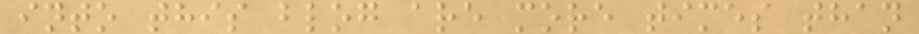into this blog are more times than
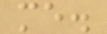me.
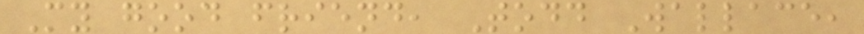My good friend, Todd Wallace,
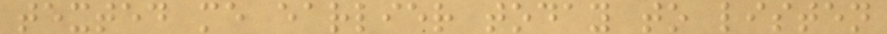texted me earlier today to listen
